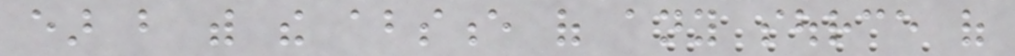ear but with the absence of any source of
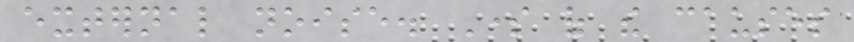external noise. Some of the causes
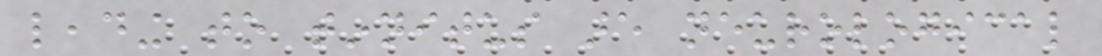leading to tinnitus are neurological
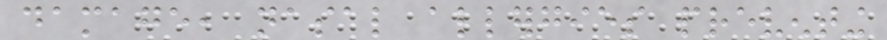damage, nasal allergies preventing
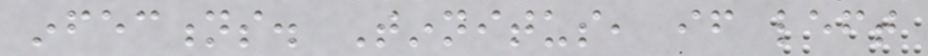infections. Tinnitus, if left
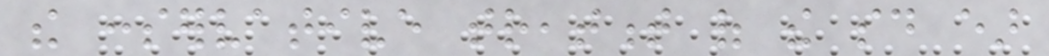the conservative treatment of the said ear
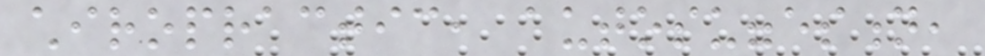chiropractic, autosuggestion,
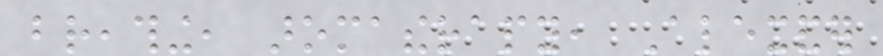breathing, aromatherapy, Alexander
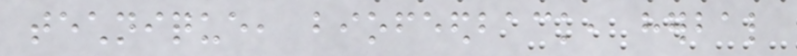technique, biofeedback, herbal
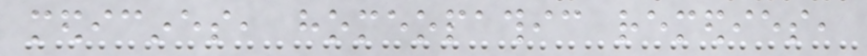medicines, homeopathic remedies,
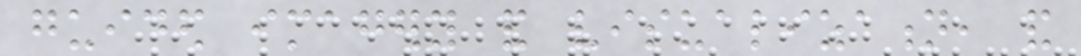guided imagery and visualization, and
